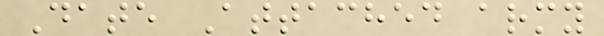Date Attached army
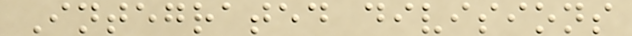Integrated divisions
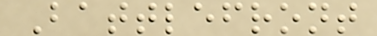Battlefront
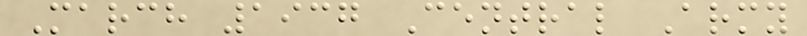March 1937 Central Army
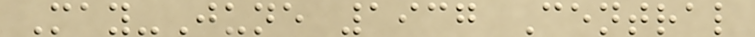May-June 1937 Central
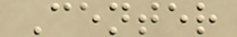Center
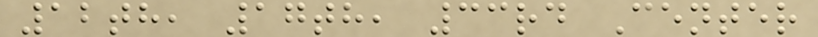12th, 17th, 33rd Center
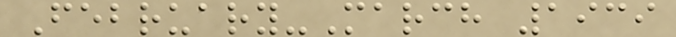February-March 1939
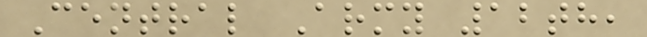Central Army 12th,
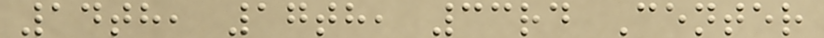14th, 17th, 33rd Center
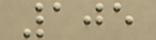105
